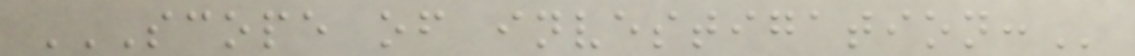SCOPE OF INVESTIGATION:
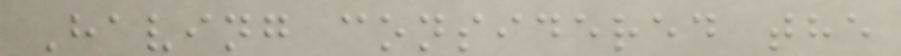Having considered the
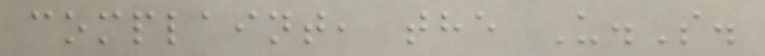complaint, the U.S.
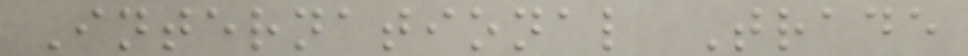International Trade
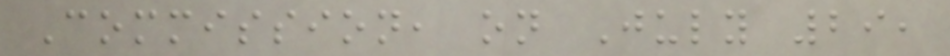Commission, on July 29,
